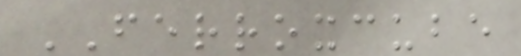FERROXCUBE
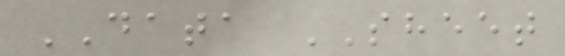DATA SHEET
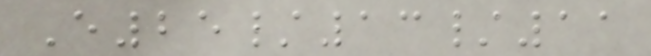E25/13/11
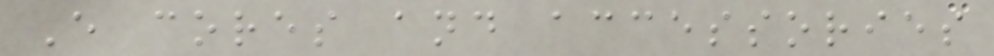E cores and accessories
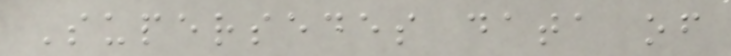Supersedes data of
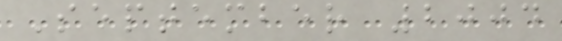September 2004
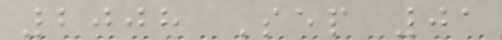2008 Sep 01
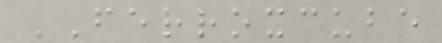FERROXCUBE
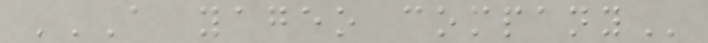A YAGEO COMPANY
